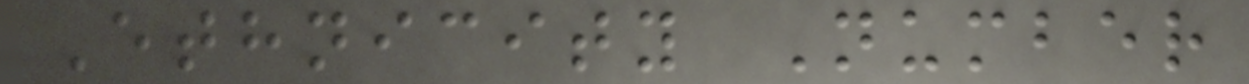Ethnicity Number
